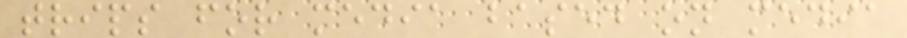trips for media based on media
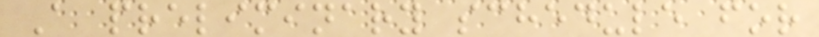A preliminary schedule for
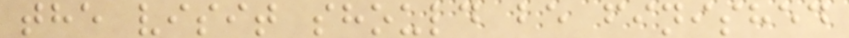the visit should be finished
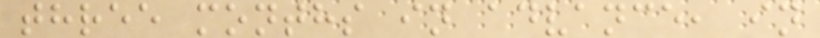three months in advance, in
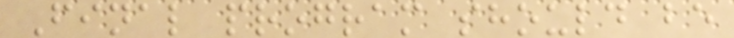Final program should be
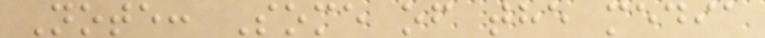Note: Some of the media
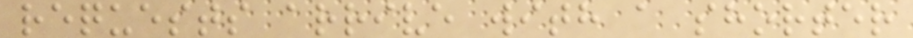requests arrive with a shorter
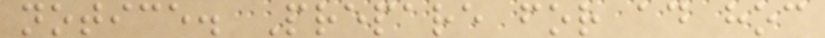notice. Prepare for ad hoc
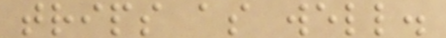trips as well.
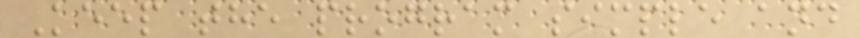Keep the program simple and
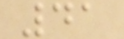41
